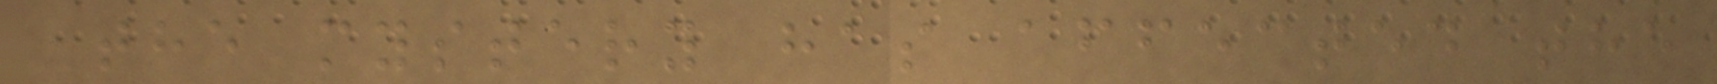The mystery has affected the
